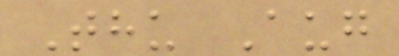Thu Aug
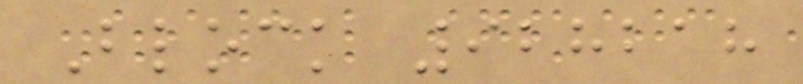Block 928218
